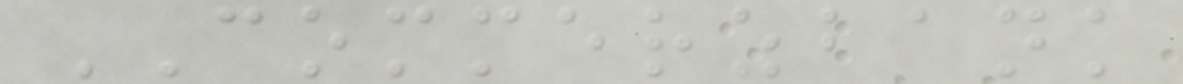COMMERZBANK
